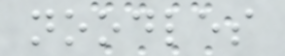noodles
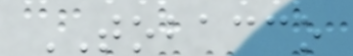TOBACCO
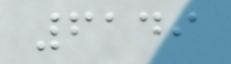6149
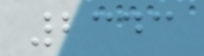2343
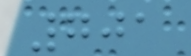701
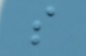s
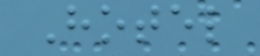Hotel
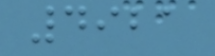4921
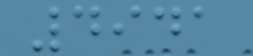4941
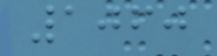1060
